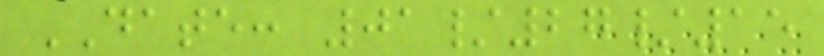DATE: 01/27/15
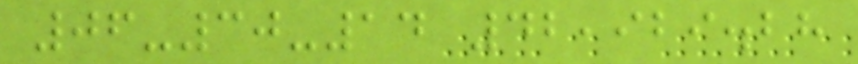06-30-14 42,929.28
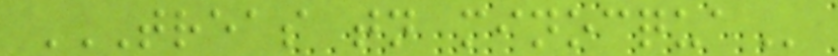TREAS TN MINOCQUA
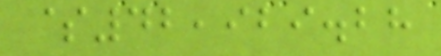$42,929.28
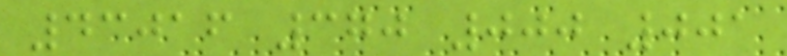43016 370 000 001
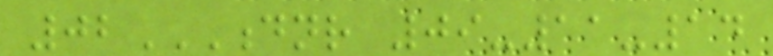02DNR 09-11-14
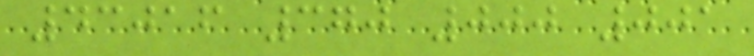43016 370 000 001
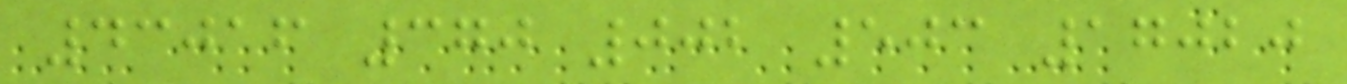43016 370 002 503 17020
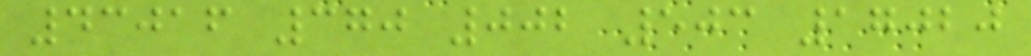43016 370 002 503 17020
